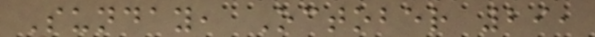Sunday, October 29,
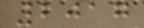2017
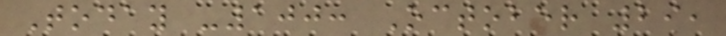Today -100: October 29,
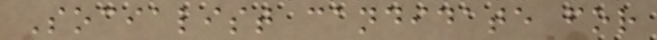Socialist candidate for
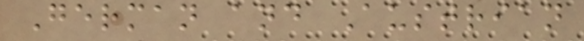German and Austrian
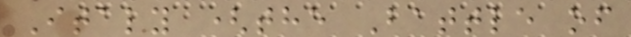Italy (the Battle of
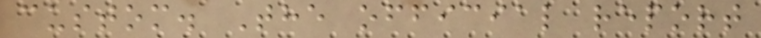custom. The official report
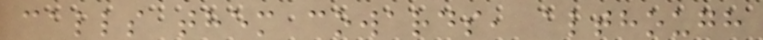calls them cowards, although
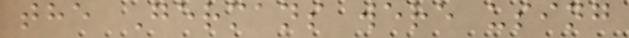the Germans were using
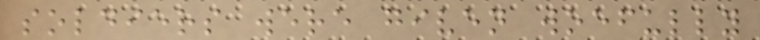soldiers were given woefully
